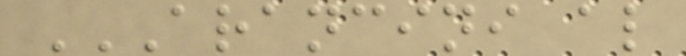ARANCINI AL
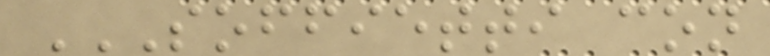SOFFIETTI CON
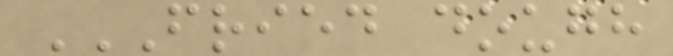FRIED DOUGH
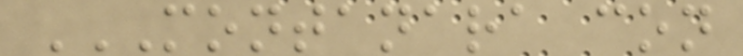MONTANARA CON
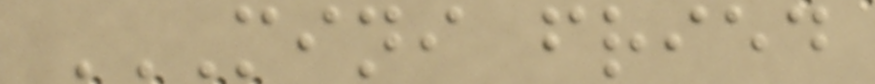MINI FRIED
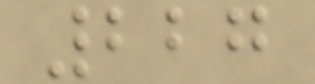227
